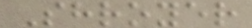Shroyer
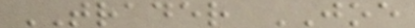TRADER JOE
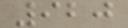920
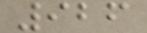926
